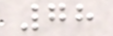78
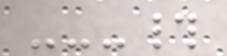---#
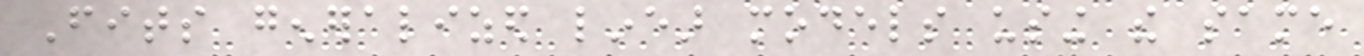Fits generalized linear models using the same
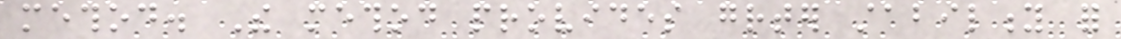method. The method provides greater stability for
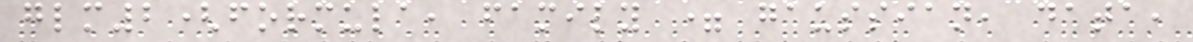glm2(formula, family = gaussian, data,
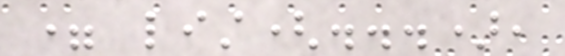= list(...),
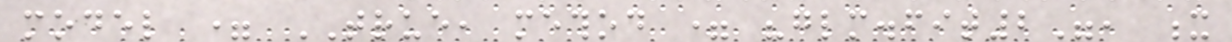model = TRUE, method = "glm.fit2", x
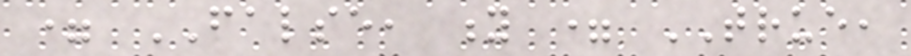= FALSE, y = TRUE,
